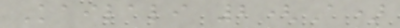Kailali 2(A)
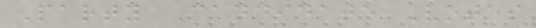Party Candidate Votes
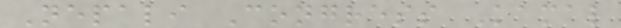Nepali Congress Kamal
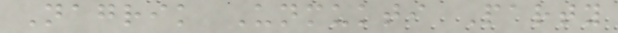Nagrik Unmukti Party
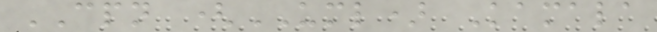CPN (UML) Kamala
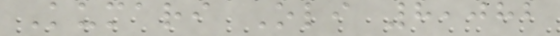Kumari Oli 8,082
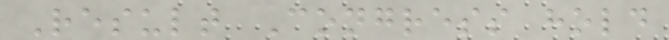Result Congress hold
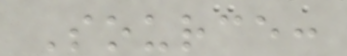Source:
